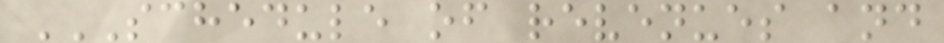SCHEDULE OF REVENUES AND
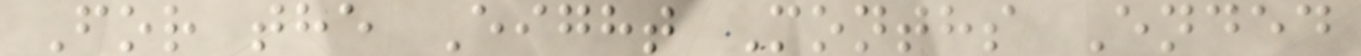For the Eight Months Ended
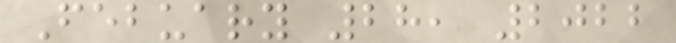Febuary 28, 2022
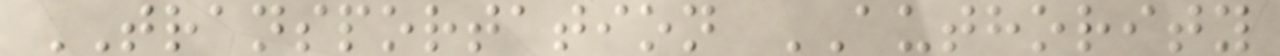TRANSPORTATION AUTHORITY
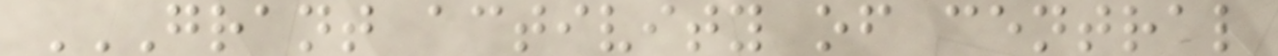GRANT ACTIVITY OF CENTRAL
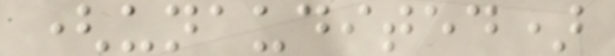(unaudited)
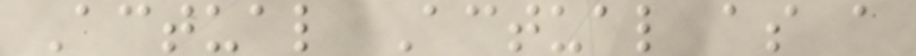Actual Actual as a
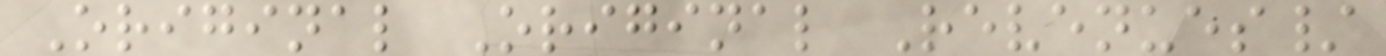Original Original Revenues/
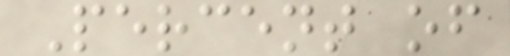Percent of
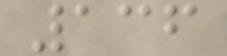136
